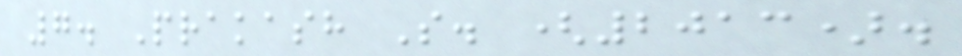7. Prakash S. (2013).
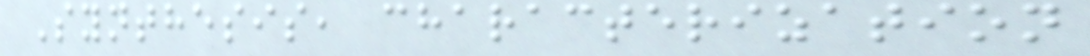Synthesis, characterization
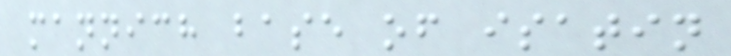mannich base of isatin
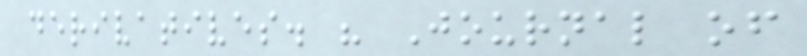derivatives. " Journal of
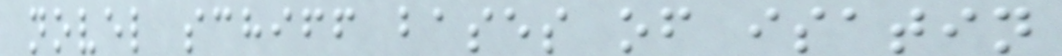novel schiff bases of isatin
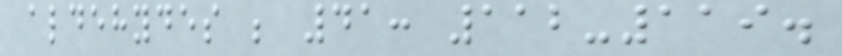aldehydes ; 41: 112-119.
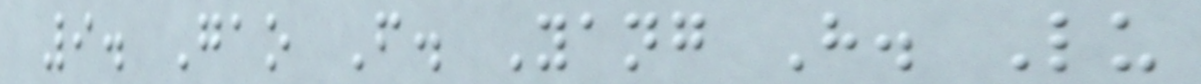9. Gao F. Yang H. Lu
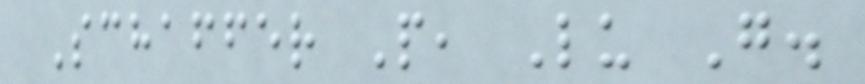Schaffer P, Lu G.
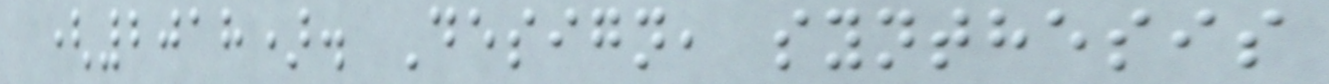(2018). Design, synthesis
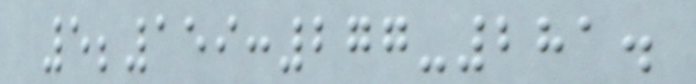5;159:277-281.
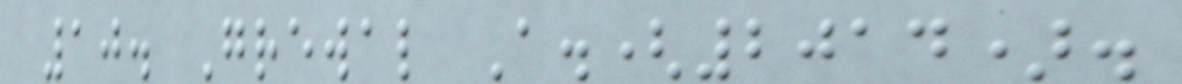10. Grewal A.(2014).
